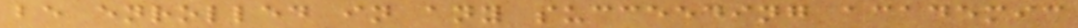be enrolled in any succeeding academic
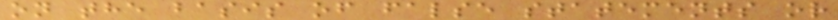on the basis of false statements or
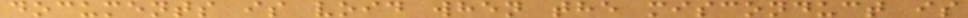documents is void when the misconduct is
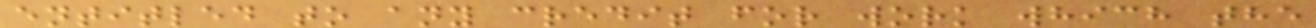entitled to any credit for work which the
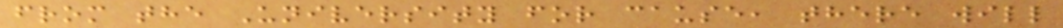from the University for cause, there will
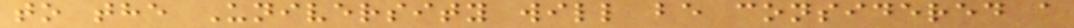to the University will be considered a
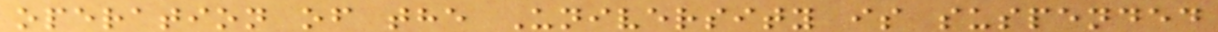operation of the University is suspended
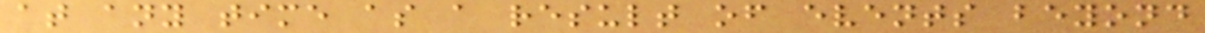at any time as a result of events beyond
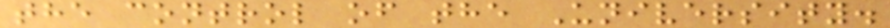the control of the University.
